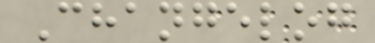Changelog
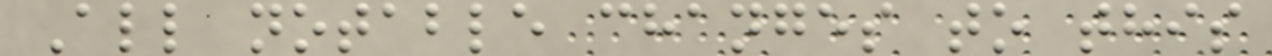All notable changes to this
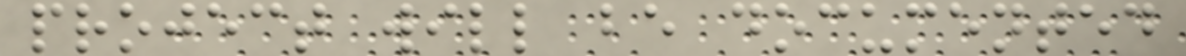project will be documented
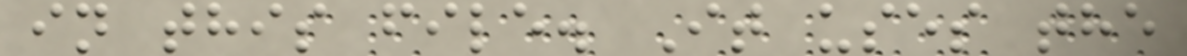in this file. It uses the
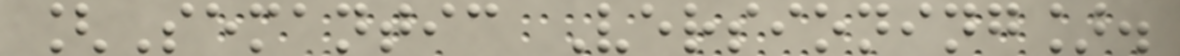[Semantic Versioning].
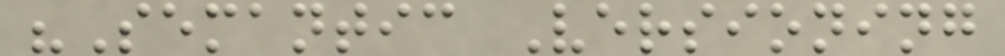"Semantic Versioning
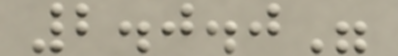2.0.0"
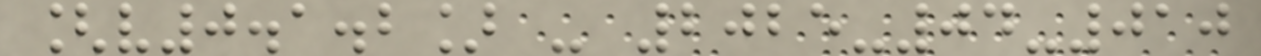[v0.1.2] - 2025-04-010
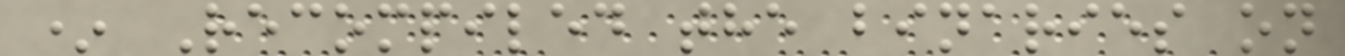* Recompiled the binaries on
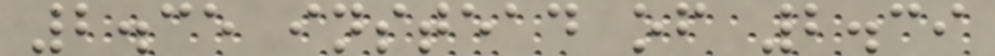2.35 instead of 2.39
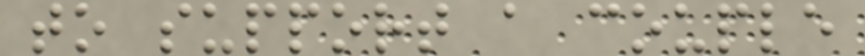to support a couple
